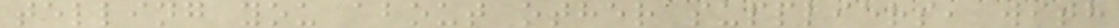telling you about other suppliers, with
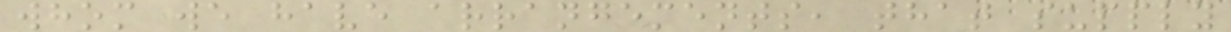whom we have arrangements, that supply
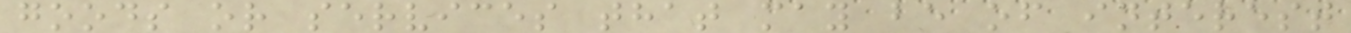goods or services that may be of interest
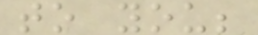to you;
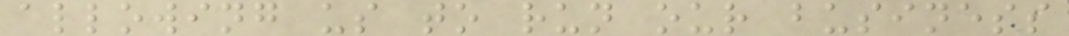allowing us to run our business
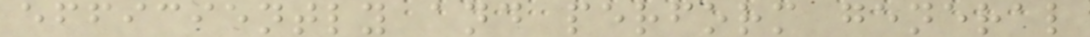efficiently and perform general
